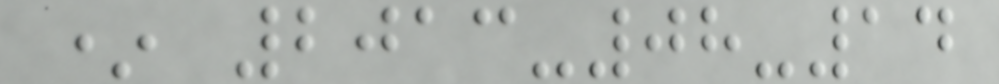* 2013-08-14
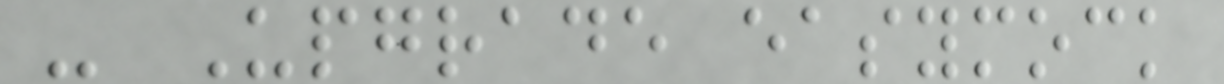- Upgrade easymock
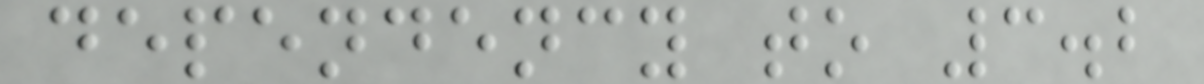dependency to 3.2
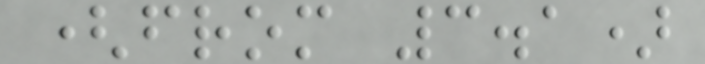(from 3.1)
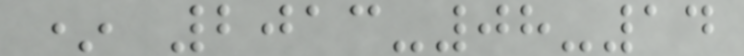* 2013-08-14
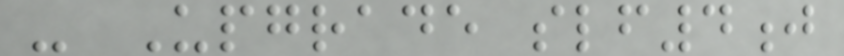- Upgrade slf4j
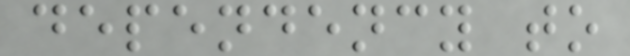dependency to
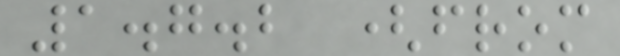1.7.2 (from
